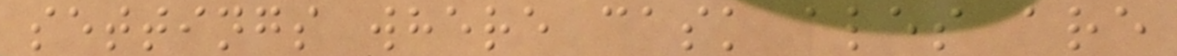settings where cask ales are
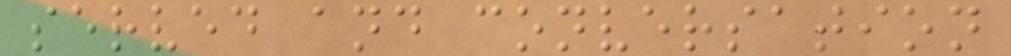served and conversation
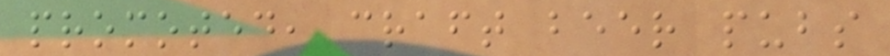promoted, craft beer pubs
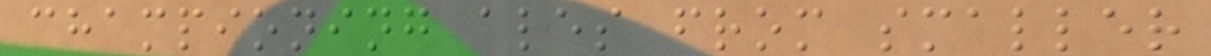championing ales from smaller
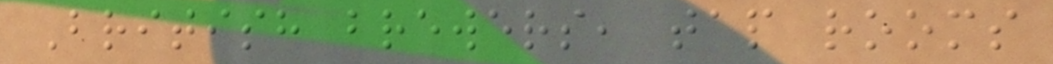British brewers, tap rooms
